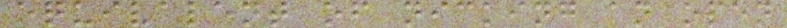equivalent of nicking an open
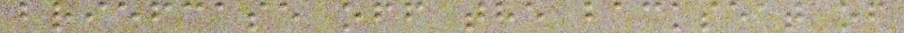briefcase off the backseat of
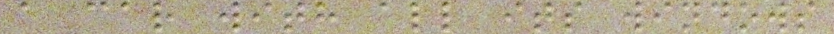a car with all its windows
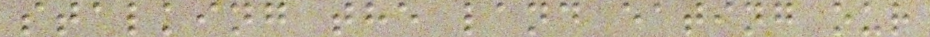stalking the land eating our
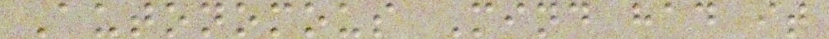Autonomous Mind had it
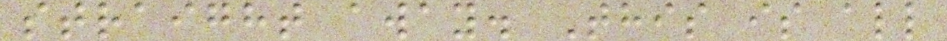straight away. This is all
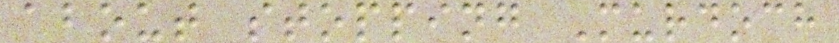about stopping Murdoch
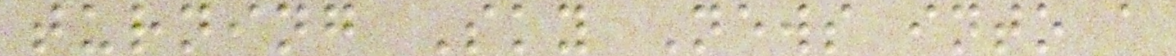turning Sky News into a
